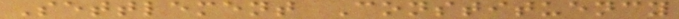Settlement Constituency
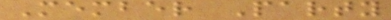Member Party
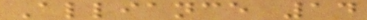Alliance 14
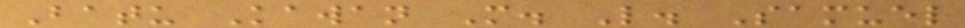Batu Kawan M. L. Samuel
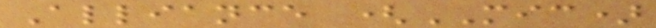Alliance (MIC)
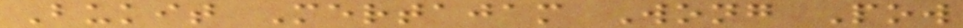Bukit Mertajam Wong Pow
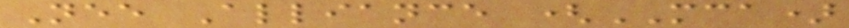Nee Alliance (MCA)
